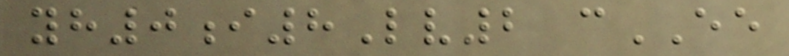yh0i8Lv2 cEE
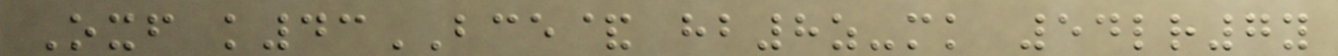Oxf k43BCE& hb8z-mk 54lr7y
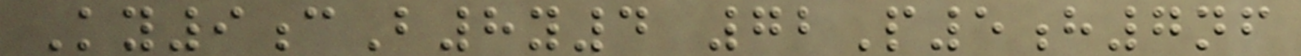Ky9cB8y4 72P5h7nf
